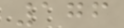176
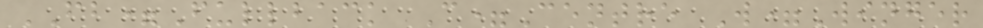FB=Fullback C=Centre W=Winger
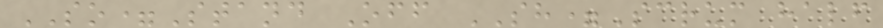SO=Stand Off SH=Scrum half
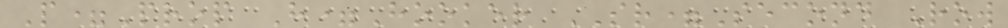P=Prop H=Hooker SR=Second Row
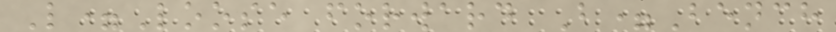L=Loose forward B=Bench
